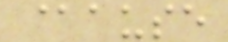@ause
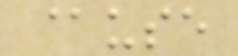@use
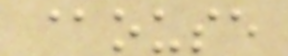@ouse
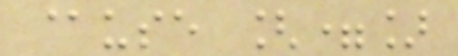@use [=]
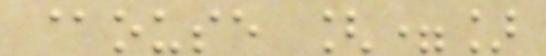@ouse [=]
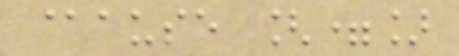@ause [=]
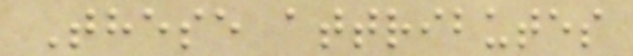These attributes
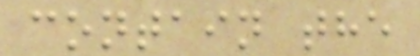contain the
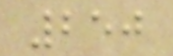250
